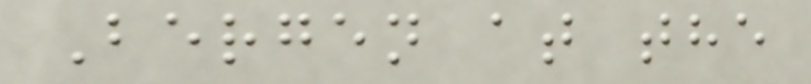Bergen at the
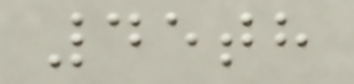45th
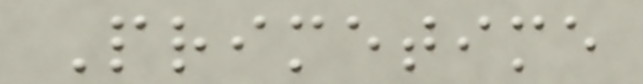Primetime
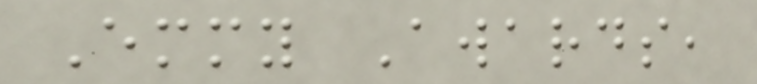Emmy Awards,
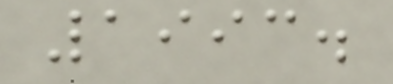1993.
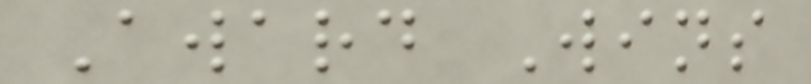Award Wins
